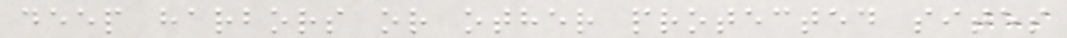deep harbors or other protected sites
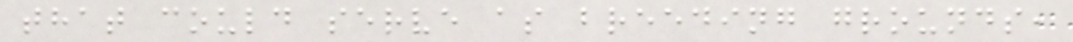that could serve as breeding grounds,
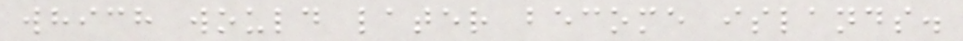which would later become islands.
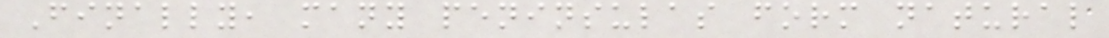Finally, many peninsulas form natural
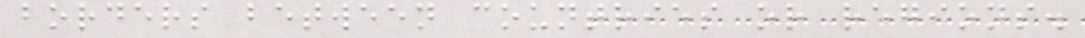borders between countries or regions.
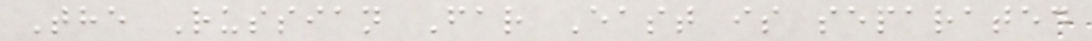The Russian Far East is separated
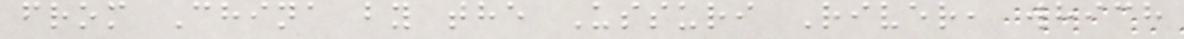from China by the Ussuri River, which
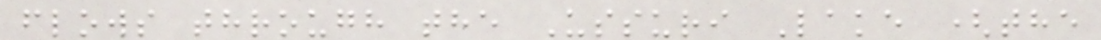flows through the Ussuri Lake (the
